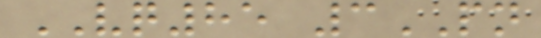VQ85 3PN
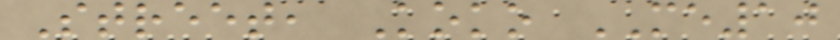Street, Koko ME10
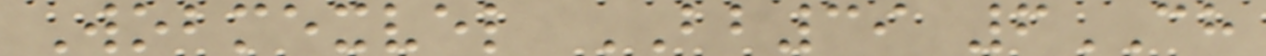Wobmexvel BB39 6CH
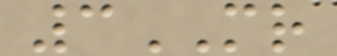3MR
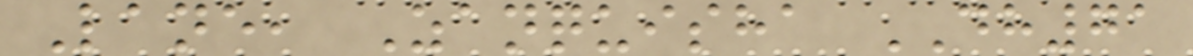Lane, Zanquisha DH71
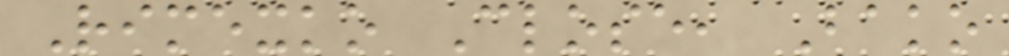Rimexko Close, Bako
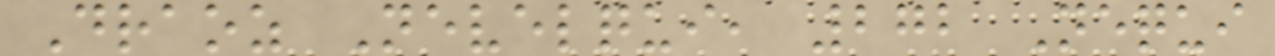Draoz Nevelqui, 272 Nequi
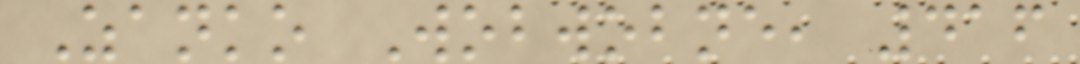Zanko Wobwobne, 416
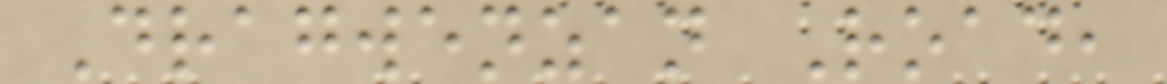Dragwenzan Road,
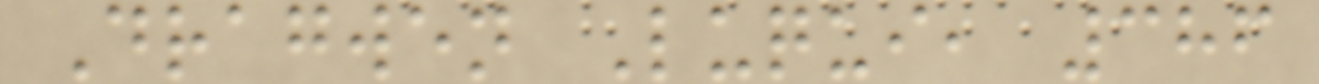Dragwen Luqui, 386
